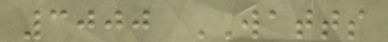3000 WATTS
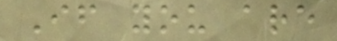If you are
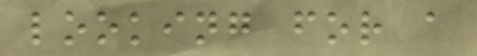looking for a
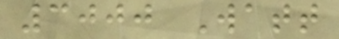3000 Watt
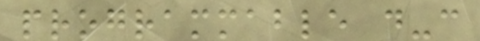programmable d-c
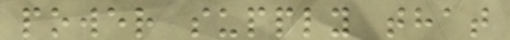power supply that
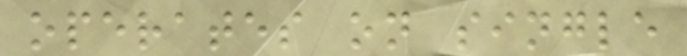operates on single
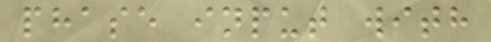phase input with
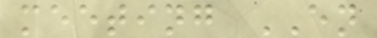meeting EN
